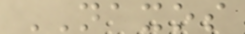NAXOS
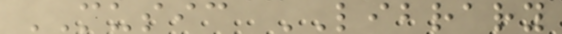MUSIC LIBRARY
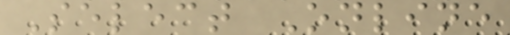Select Online
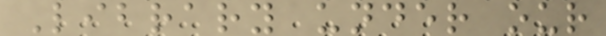Library under our
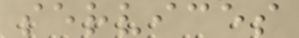services
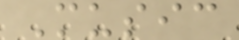Music
